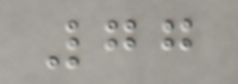77
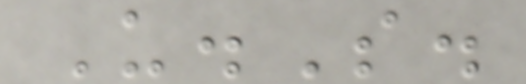U.S.
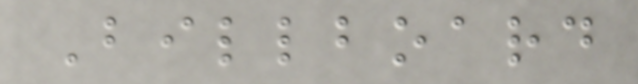Billboard
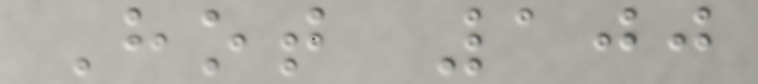Hot 100
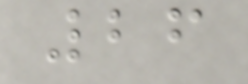26
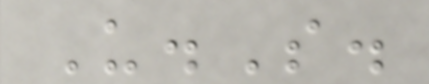U.S.
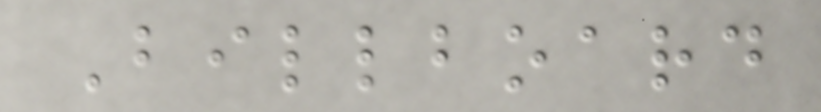Billboard
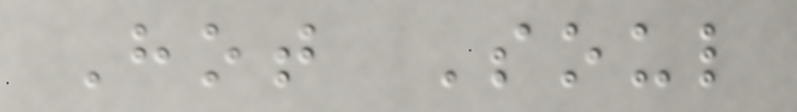Hot Soul
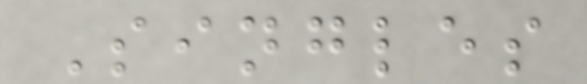Singles
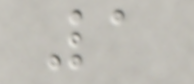1
